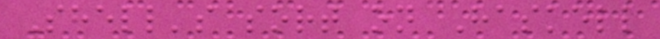Shell's sort on Haskell
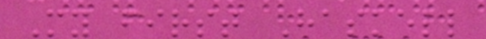My first Haskell
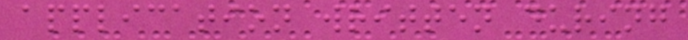application written during
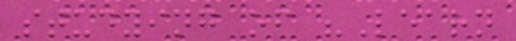studying of "Learn
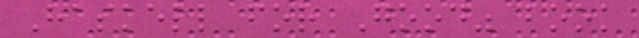Haskell for Good" book
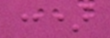:)
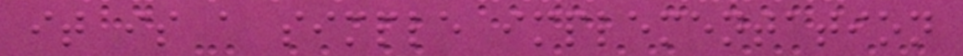it is a simple implementation
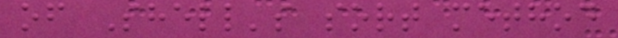of Shell's sort method
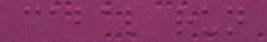cabal run
